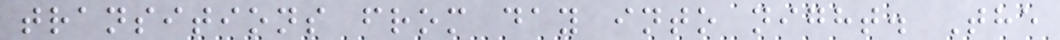transitions from day into night. The
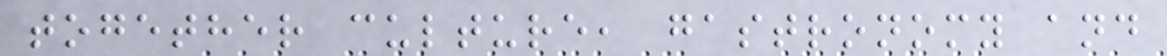together culture, gastronomy and
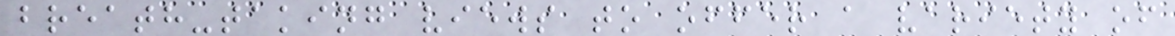breath-taking views to offer a variety of
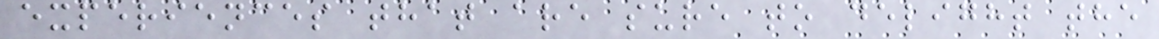experiences that are sure to delight the
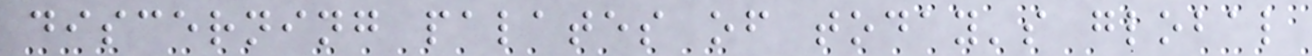discerning palates of today's global
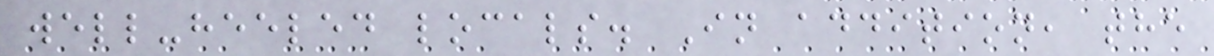well-heeled locals. In addition, the
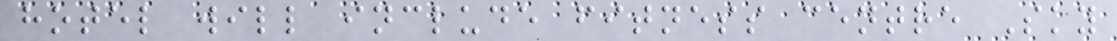hotel will include fitness centre Sky
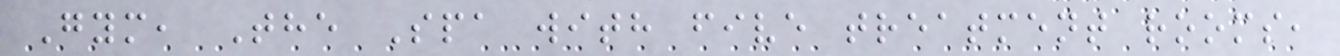Gym, The Spa with five treatment rooms,
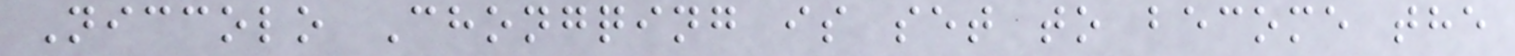Niccolo Chongqing is set to become the
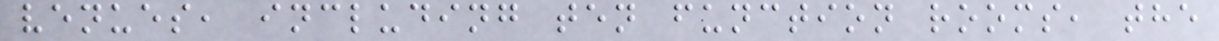venues, including ten function rooms, the
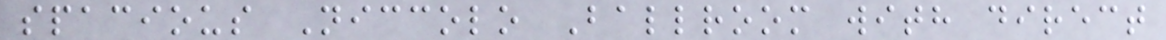spacious Niccolo Ballroom with direct
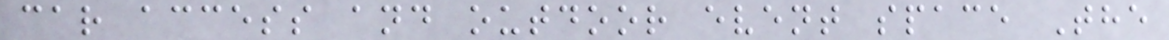car access and outdoor event space The
